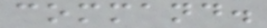command.
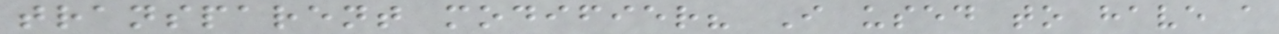transparent modifier? I used to have a
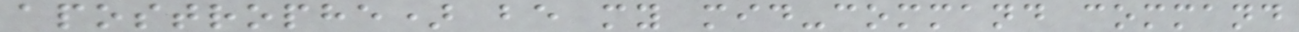apostrophe) be my mid-command command
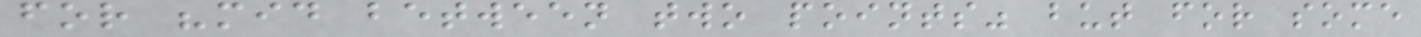for "mid between two points" but for some
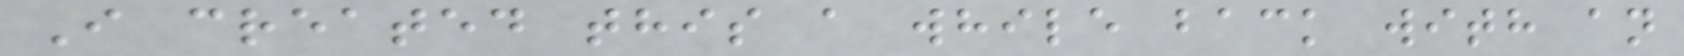I created this a while back with an
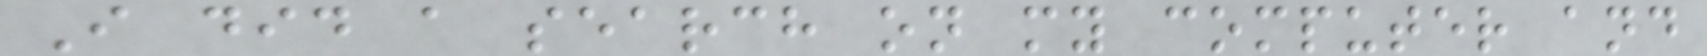I did a search on my computer and
